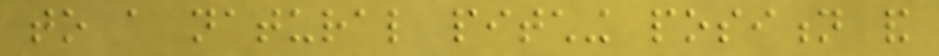to a natural pitching position and
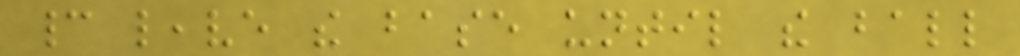cannot leave the base until the ball
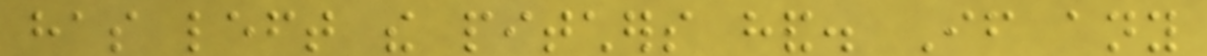has left the pitchers hand. If any
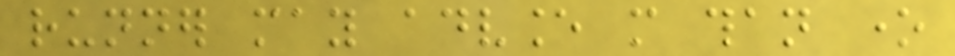runner may advance more than one
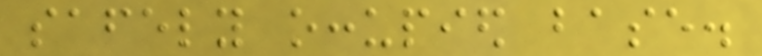safely occupied base.
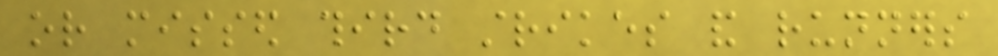or missed third strikes and runners
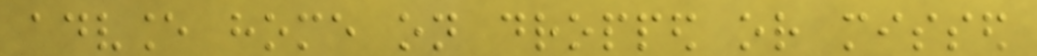advance home on dropped or missed
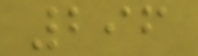296
